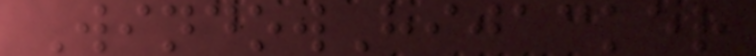WindowHijacker
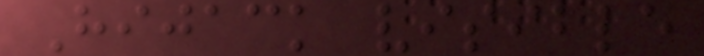Hijack visible
